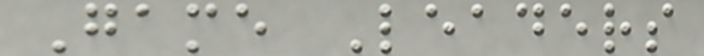Game Leaders
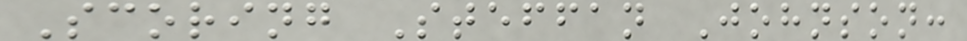Scoring Steffan Johnson:
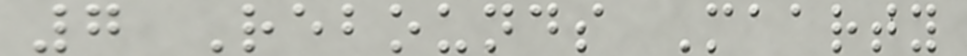7 Rebounds Maarty
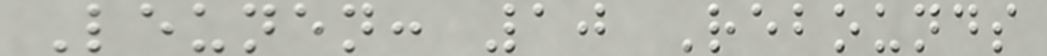Leunen: 10 Rebounds
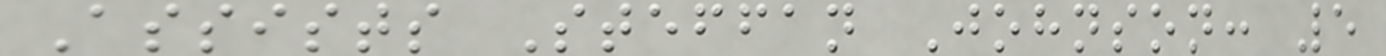Assists Steffan Johnson: 5
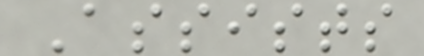Assists
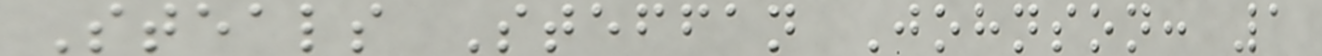Steals Steffan Johnson: 1
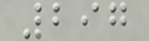297
